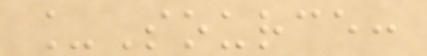_Source:
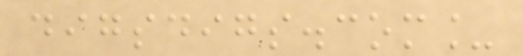digsdigs.com_
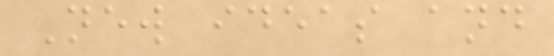New ideas and
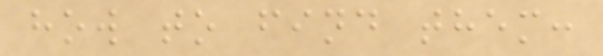how to find them:
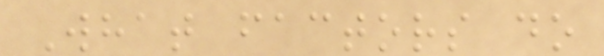What factors do
